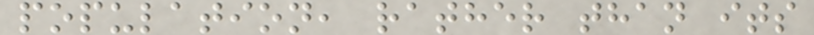population, rather than its
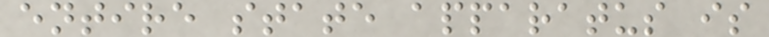entire state apparatus is
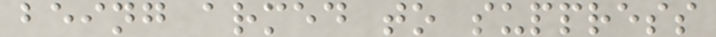being armed to suppress
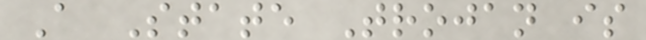A State Trojan is
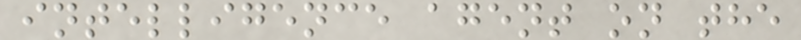intelligence agent on the
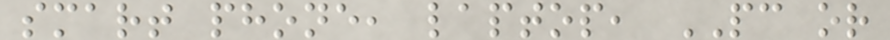smart phone, laptop, PC or
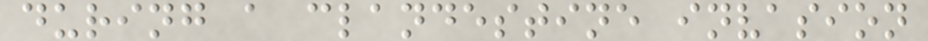during a clandestine invasion
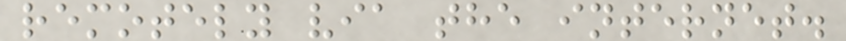remotely via the internet.
